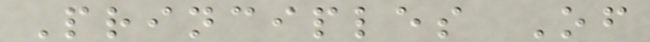Principles Of
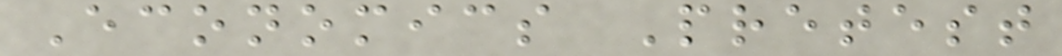Economics Pretest
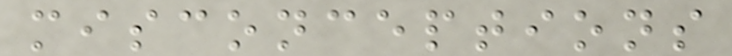misconceptions
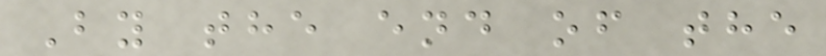By the end of the
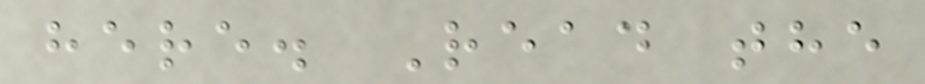here. Read the
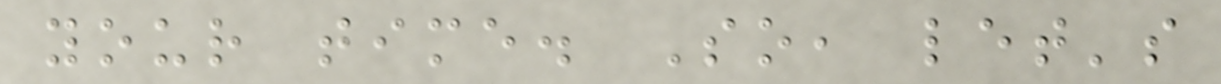your time. So, let's
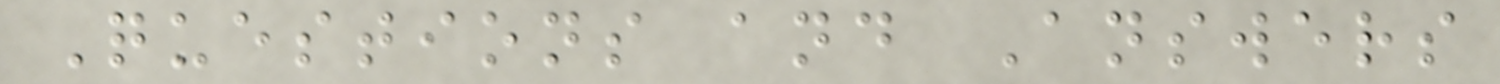Questions and Answers
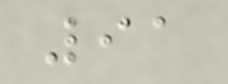91
